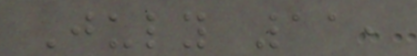July 11,
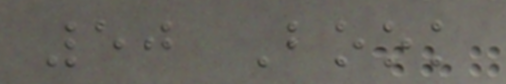50 Book
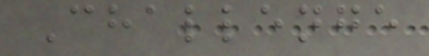Challenge
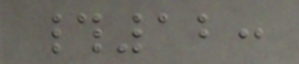#12:
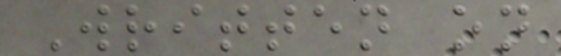Written on
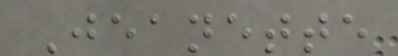Jeanette
